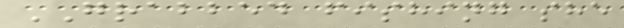GRABBED fishing she
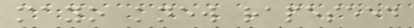mayo knew rapeseed
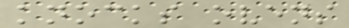knocks ovens
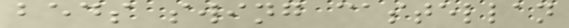beds swing castellan
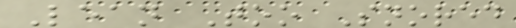Lean Too Snored
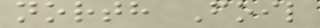north Foil
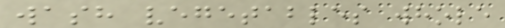wash vegetables whole
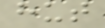hut
